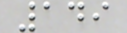149
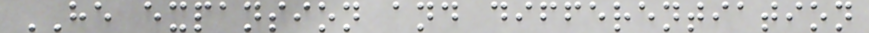HE expansion and differentiation
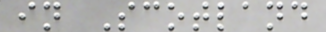in Scotland
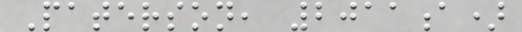Paterson, 2011a)
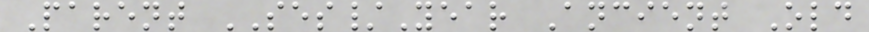Parent SES/Year Ancient Old
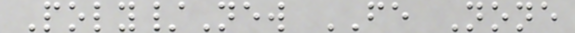Poly/New FE None
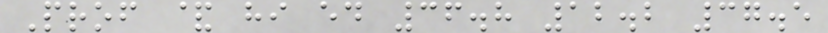Prof & hi ed 36.8 12.2 37.5
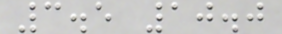3.5 10.0
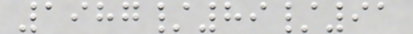1987/89/91
